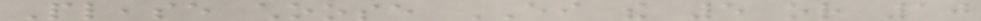Please choose EITHER the 5 or 10
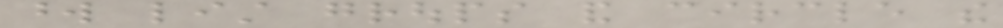word list groups and circle the
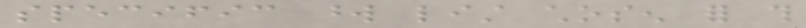specific word list chosen for this
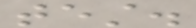test.
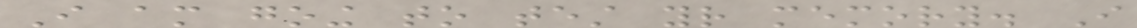I am going to test your memory. I
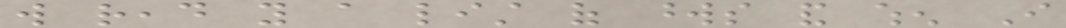will read you a list of words and when I
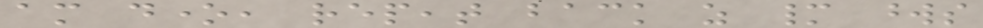am done, repeat back as many words
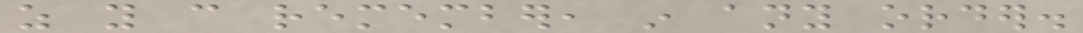as you can remember, in any order.
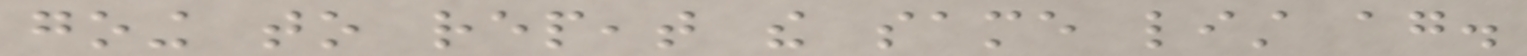going to repeat the same list again.
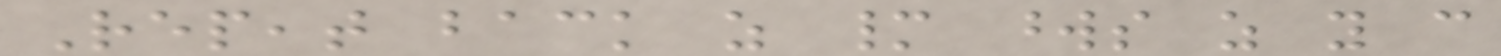Repeat back as many words as you can
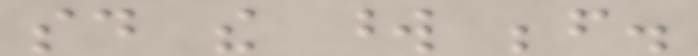said the word before.
